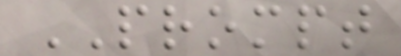PROMPT
